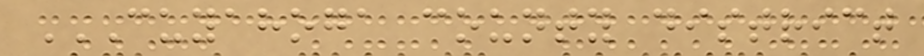CUYAHOGA COUNTY DISTRICT
